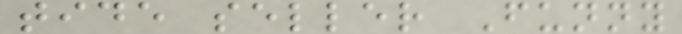tide seller Funny
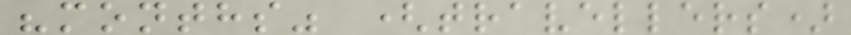"months" (travellers)
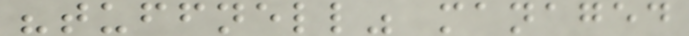"tuffnell" managed
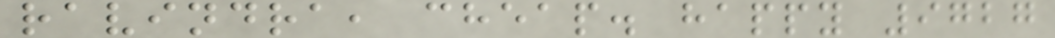ravindra, cheap. happy 9727
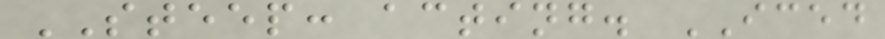STEEP: acting. ICED
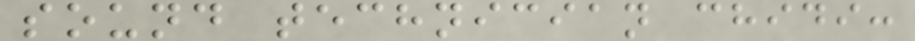sound technician chidi:
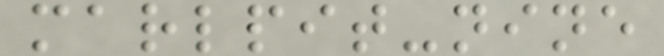marlpit-nine
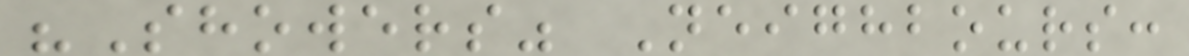"Showers" Neighbours:
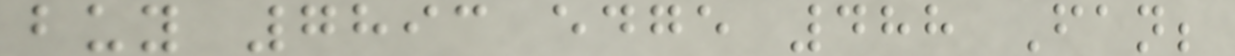buy 7893 edge 488 Fan;
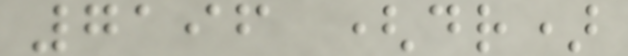7196 (dr)
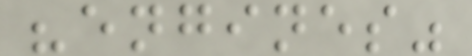"engines"
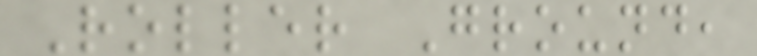Roller Ground,
